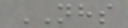NHS
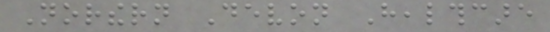Northern Devon Healthcare
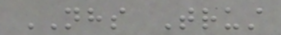NHS Trust
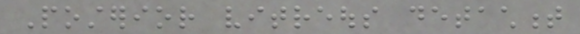Posterior vitreous detachment
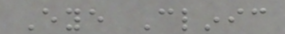Eye Clinic
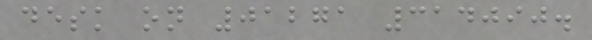desk on 01271 314090.
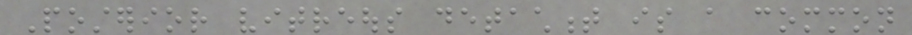Posterior vitreous detachment is a common
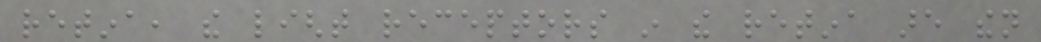retina, the light receptors in the retina are then
